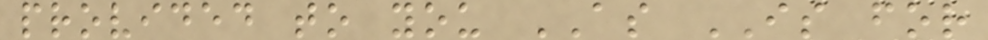provided to you AS IS for
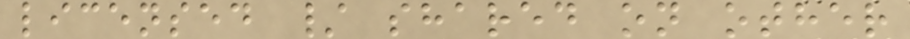licensed / shared on other
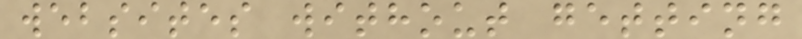websites without getting
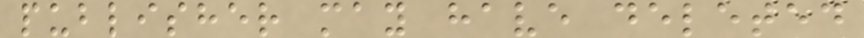publisher may have deleted
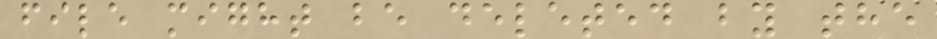file might be deleted by the
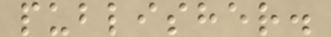publisher.
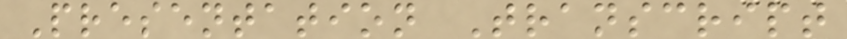Presentation Transcript
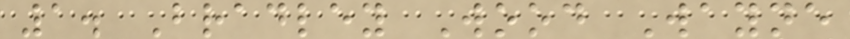1. Bradley Wood Wayne
